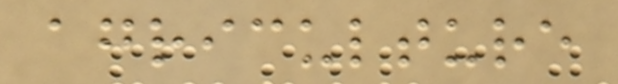agriculture
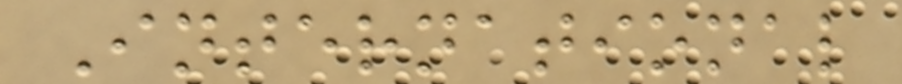International
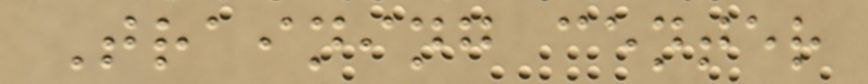Training center
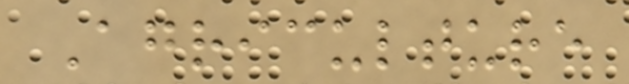Agriculture
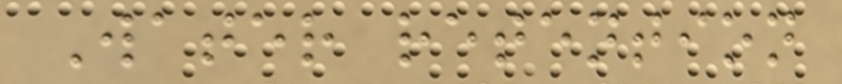Water retention
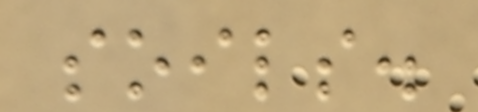soils.
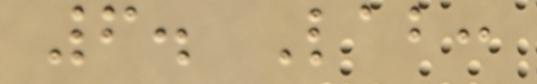6. Lab:
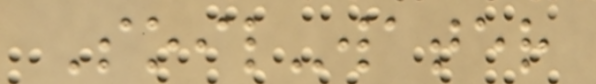Soil-water
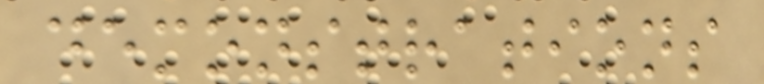demonstrations
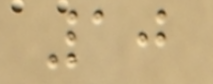10
